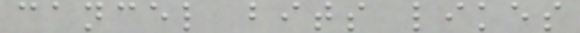cancel bits likes
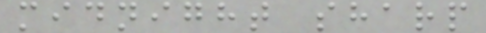midnight sharp
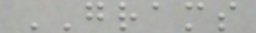GRAMS
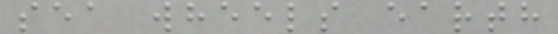sea wheels earth
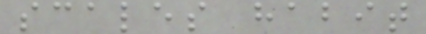scales habit
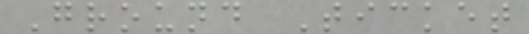Ground Ticket
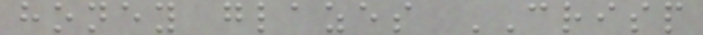honey glazes CRISP
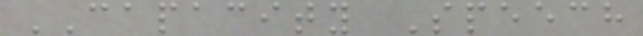CAPACITY Speech
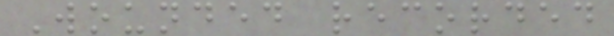Wounded recorded
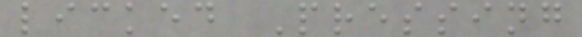licked Pressing
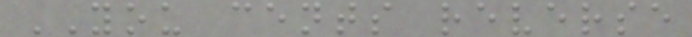YOU cents reverse
